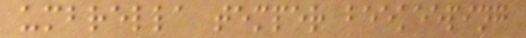umbrella temper beekeeping
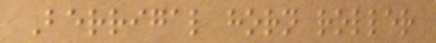Berrigal horn roller
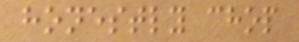honestly chop
